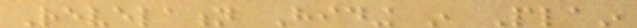Revelation Hiding in Plain
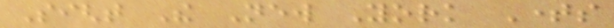Sight The New York Times
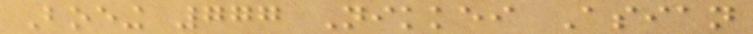Boeing 777 Nikkei Asian
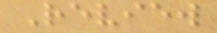Review
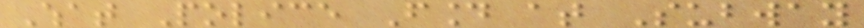What Police Found at Subway
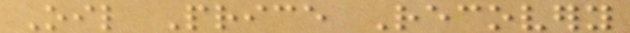Oil Price Recovery
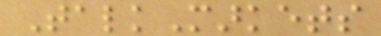TalkMarkets
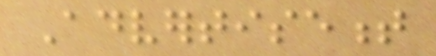Advertisement
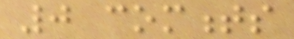0 comments
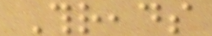Threads
